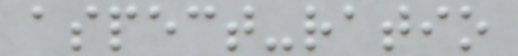aspect-ratio
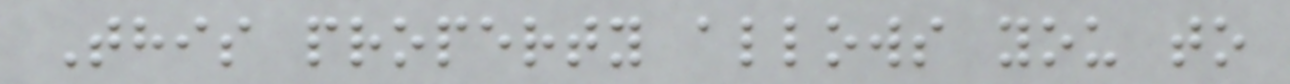This property allows you to
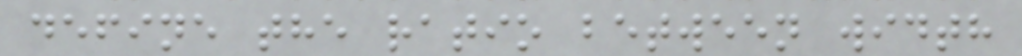define the ratio between width
